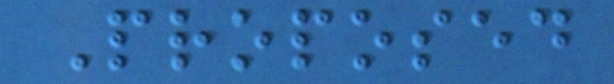Proposed
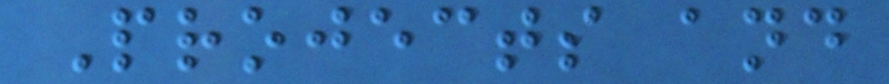Projects and
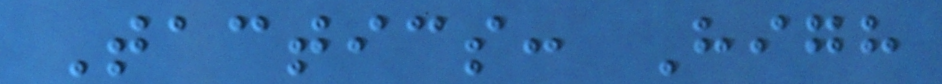Tactics: High
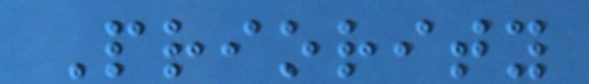Priority
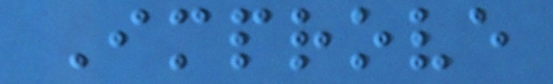Improve
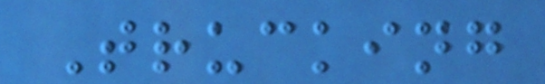Trucking
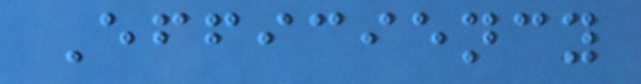Efficiency
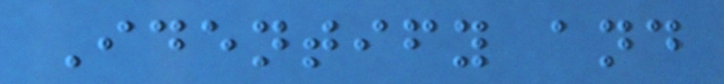Identify and
